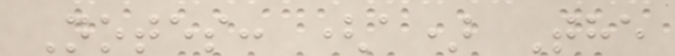Notes: (a) The
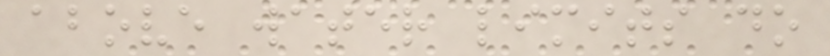above water limits do
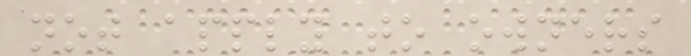not apply to owners
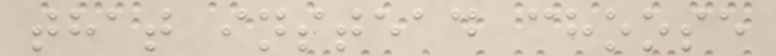that instead choose
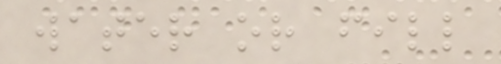water or fill
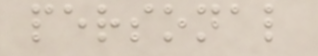personal
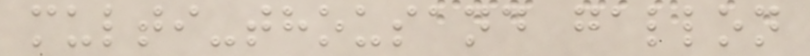multi-thousand gallon
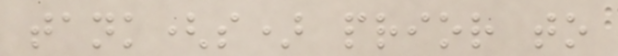tank(s) prior to
